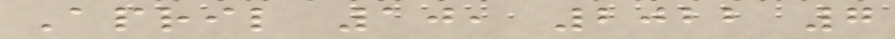April 10, 2022 7
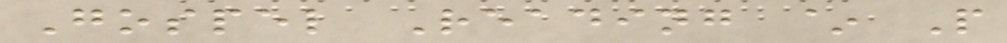Gospel Reading ~ P
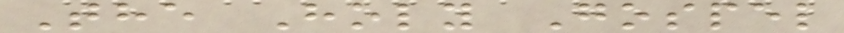The Holy Gospel
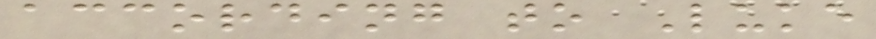according to Luke
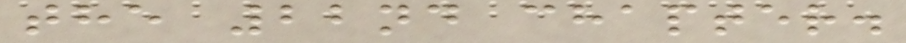the 22nd chapter.
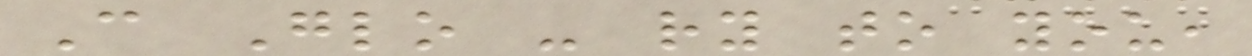C Glo - ry to you,
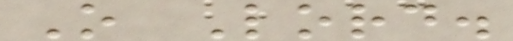O Lord.
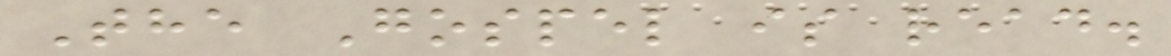The Gospel is read.
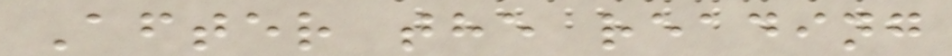After the reading
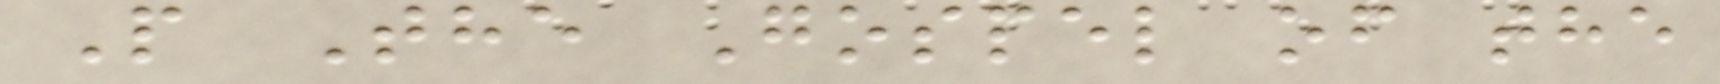P The Gospel of the
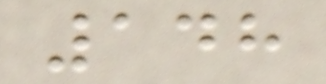148
